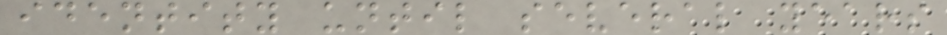identity until several years
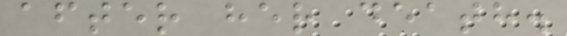after her death.
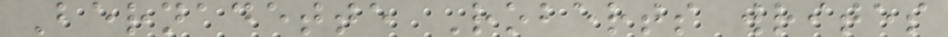Bernadette Roberts writes
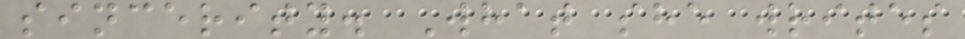sincerity. What she writes
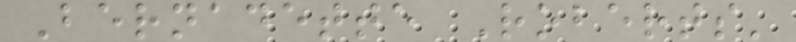Bernadette Roberts'
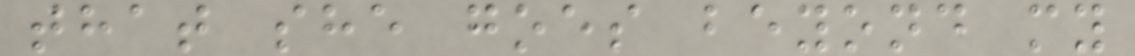that she goes beyond my
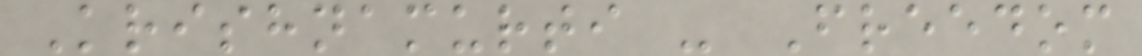Krishnamurti - Freedom
